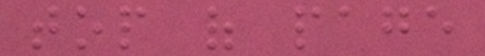top of page
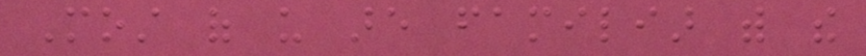Most of us are familiar with the
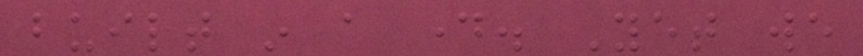built in a day. Yet we
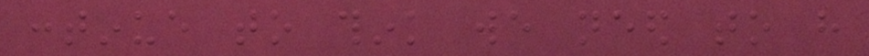continue to think we need to have
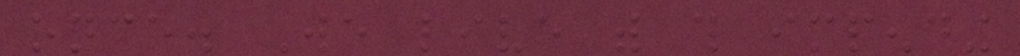once. We live with this impending
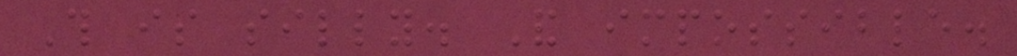This is silly. And impossible.
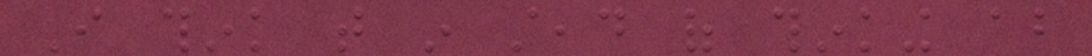I think that in stead of thinking about
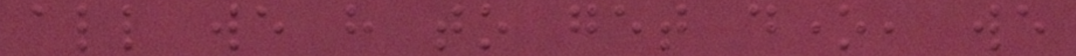all we have to get done, we
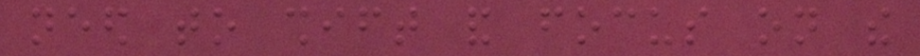need to shift and focus on the
